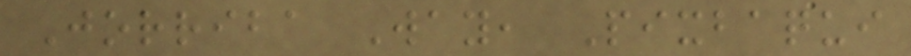Jorriba Way, Pixbaqui
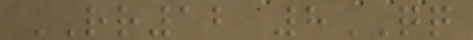RR12 8QQ
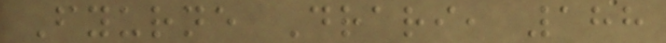Fyurne Drari, 188
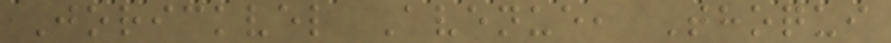Jorickvel Avenue, Thoqui
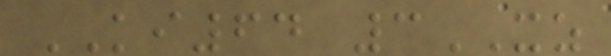KI64 3XZ
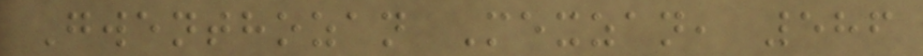Gwenthozan Mexzan, 586
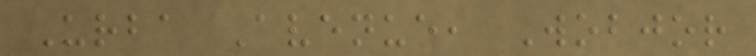Urba Avenue, Wobjor
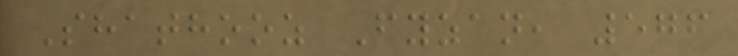Shathooz Fyzan, 576
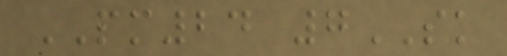PM24 7SK
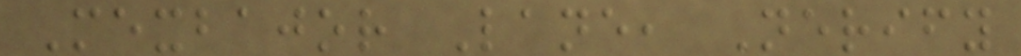Mexbajor Lane, Nerify
